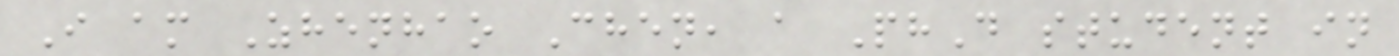I am Zhenhao Chen, a PhD student in
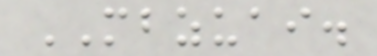MBZUAI.
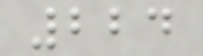224
